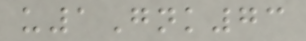u1Gnk73
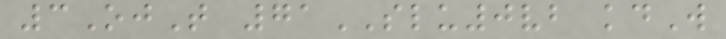3OjT 71SLU0vb kdW
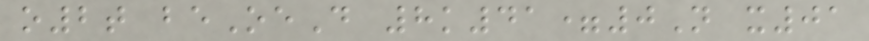o2t beOeD 8k41=0N x01
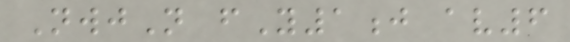NwjN fY1j av6
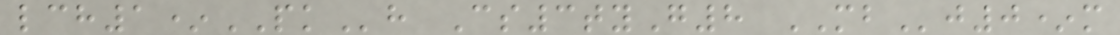lch1*PKh Cs3tyG8 MBj0*m
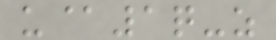u@1q-z
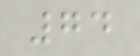74
